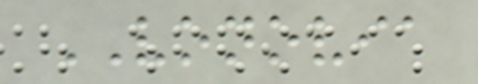VONOVIA
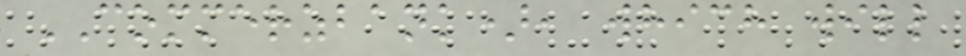COMMERZBANK), which will
